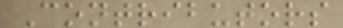Contributors
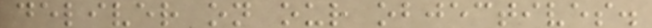deliver on our objectives.
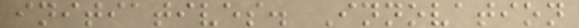initiatives. Innovation
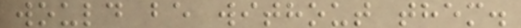would be without them.
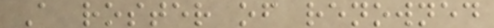A roster of renowned
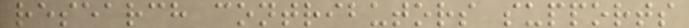research contributors supports
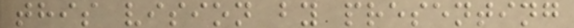this vision by presenting
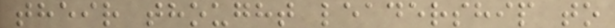their thought leadership to
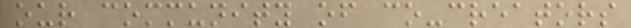our community of co-creators
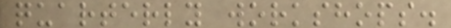quarterly workshops.
